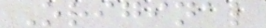Original
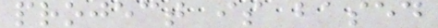project is based
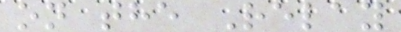on the Relay
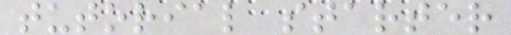tutorial starter
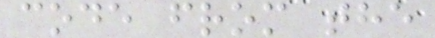code from the
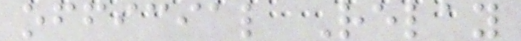official Relay
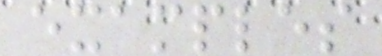examples
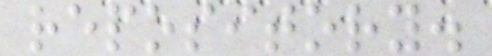repository.
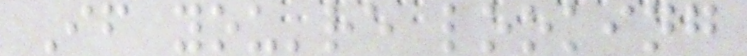If you're looking
